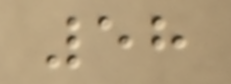58
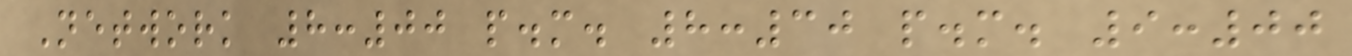Network 8:00 p.m. 8:30 p.m. 9:00
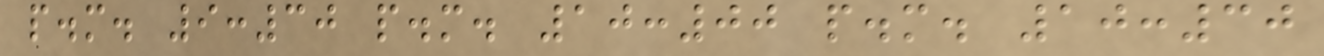p.m. 9:30 p.m. 10:00 p.m. 10:30
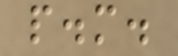p.m.
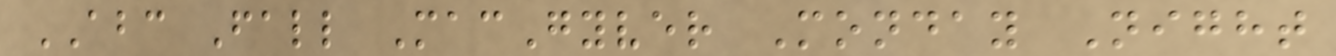ABC Fall MacGyver Monday Night
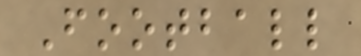Football
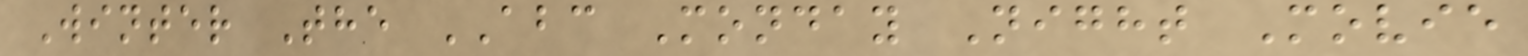Winter The ABC Monday Night Movie
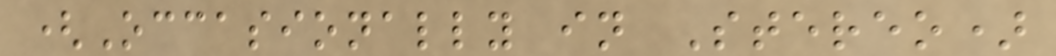(Occasionally in Stereo)
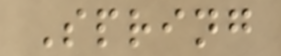Spring
